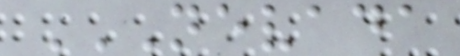NEVADA
